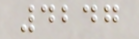4247
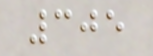305
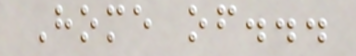Home of...
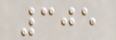305
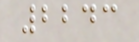2243
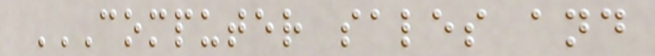COMPUTER SALES AND
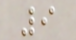9
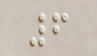6
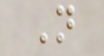N
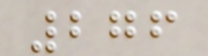276
